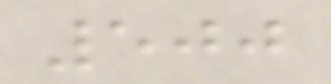500
